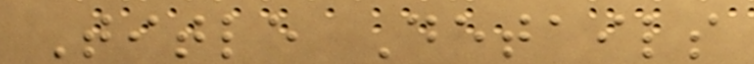Title Details
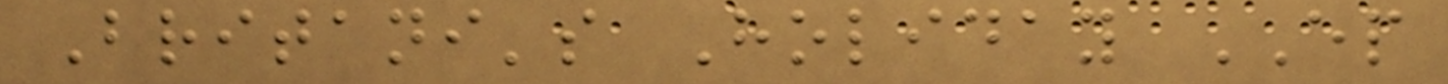Britani's Holiday EP
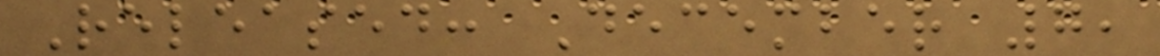Released: December 7,
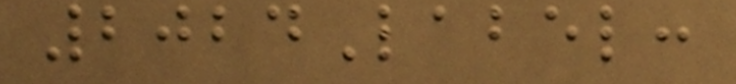2024Label:
